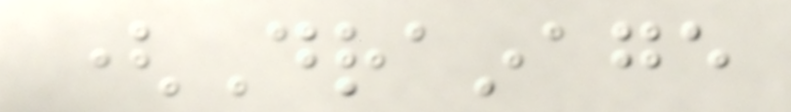(Drainage
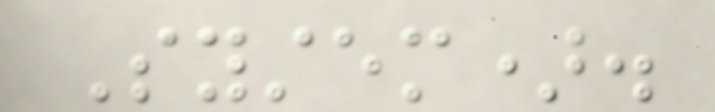System).
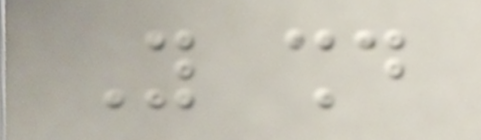You should
